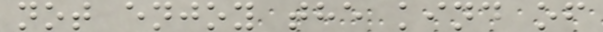not enjoy the kind of
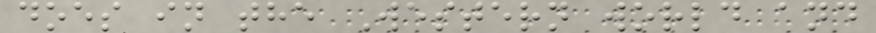does in the Western world and
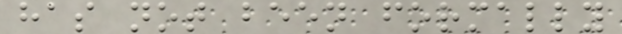has not been formally
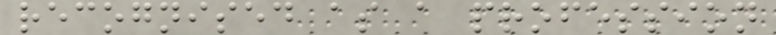recognised as a profession
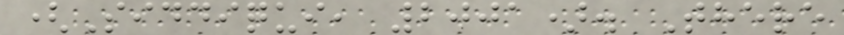(Siddiqui, 2001). There
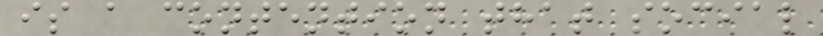is a contention that social
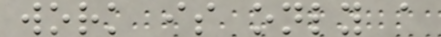work is only a
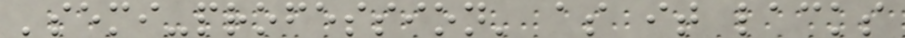'semi-profession' as it lacks
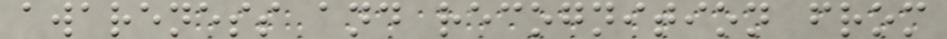awareness and recognition from
